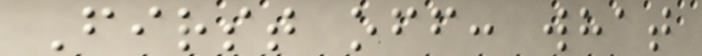First off: what
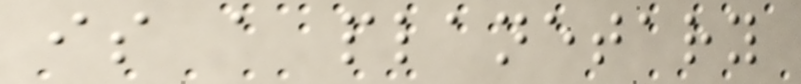is a planetary
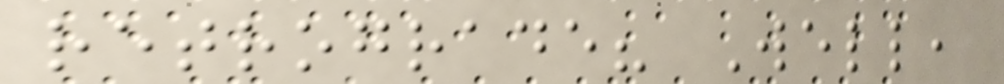retrograde? Well,
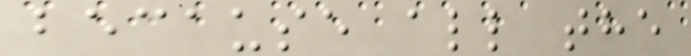because all the
